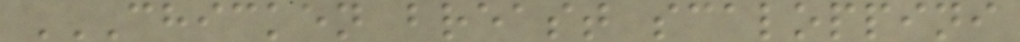CHICKEN BREAST SCALOPPINI
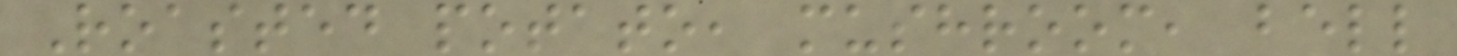Roasted potato, mushroom, bell
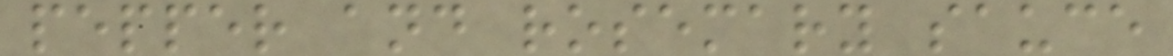pepper and rosemary sauce
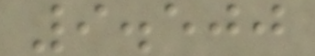9.500
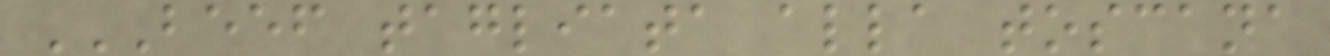BEEF TAGLIATA ALLA TOSCANA
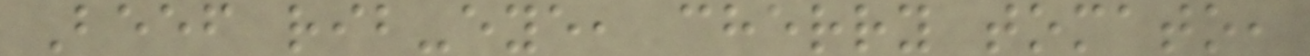Beef rib-eye, cherry tomato,
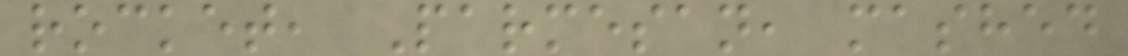rocket, Parmesan, mashed
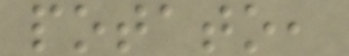potato,
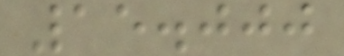15.000
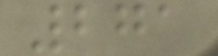271
